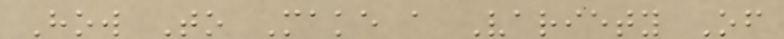How To Make a Variety Of
